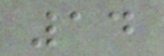14
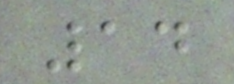14
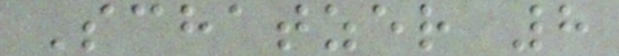Schatzer 8
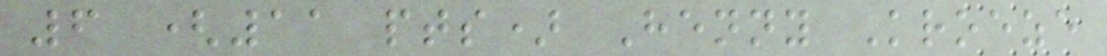6 (11 pts) Henny Kroeze
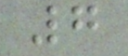7
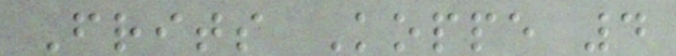Frits Koppe 4
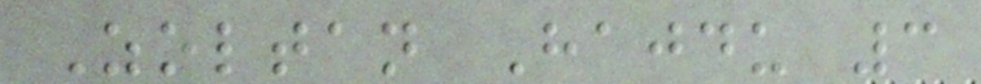Zoltan Hajdu 3
